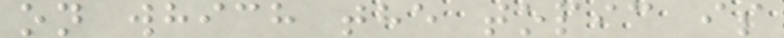on which the topic is
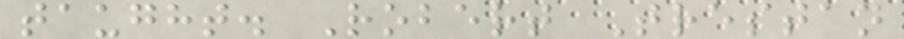taught. Robert Trestan
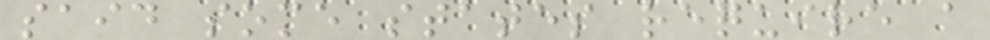said some states require a
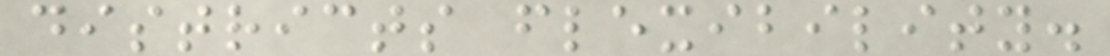districts flexibility.
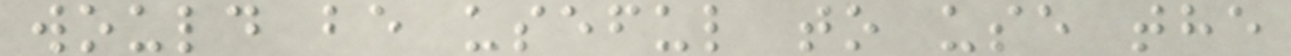would be useful to use the
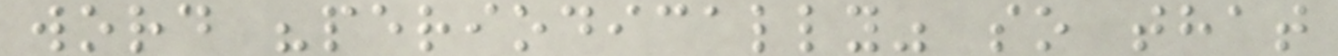word "periodically" so that
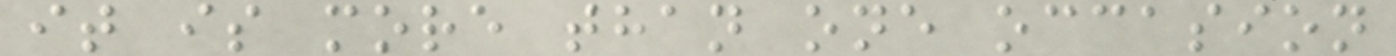it is more than one occasion
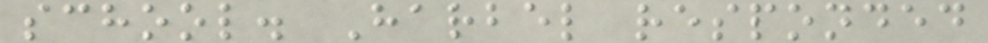school. Harbel responded
